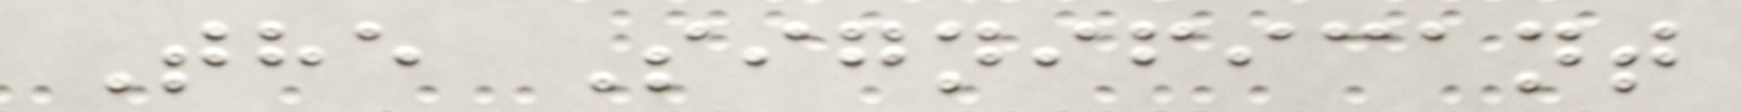The Significant
